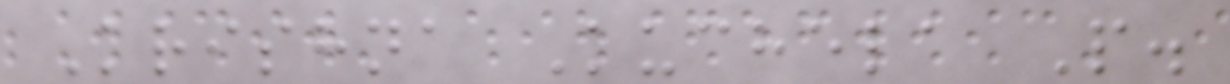Krishna Kuchela P.
